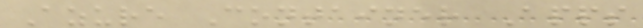Azure Container Apps
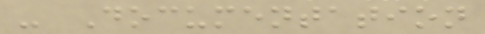- Documentation
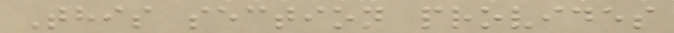This section provides
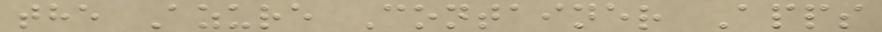the Azure Container Apps
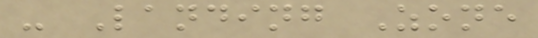- Landing Zone
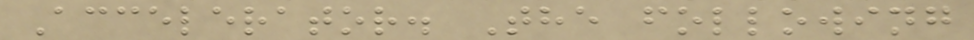Accelerator. The following
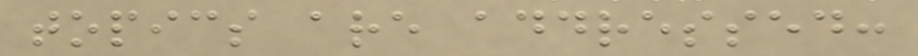topics are addressed:
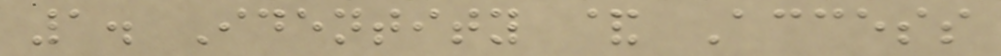1. Identity & Access
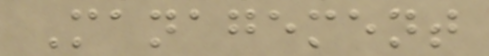Management
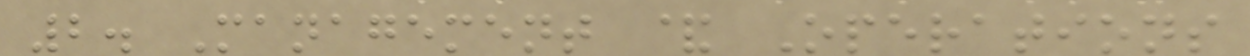2. Management & Operations
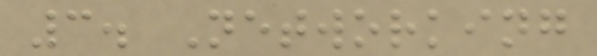3. Networking
